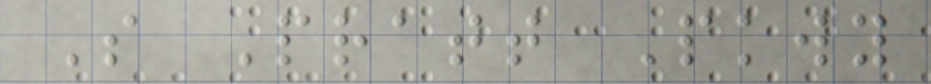S Pratt Pkwy
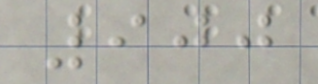900
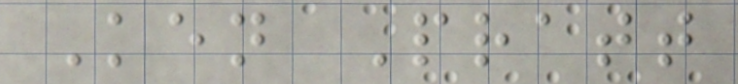Ken Pratt
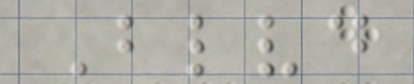Blvd
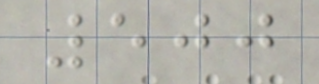500
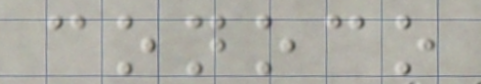conoco
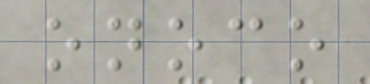onoco
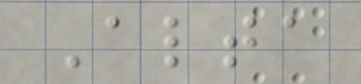Alta
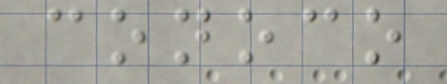conoco
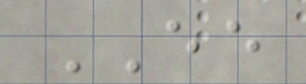EE
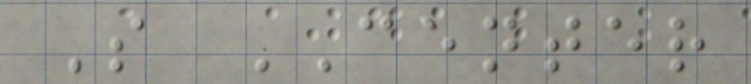S CENTER
